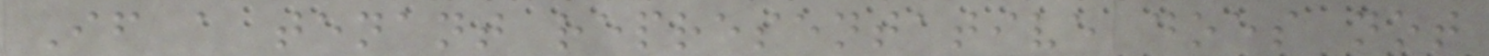If a tenant representative does not
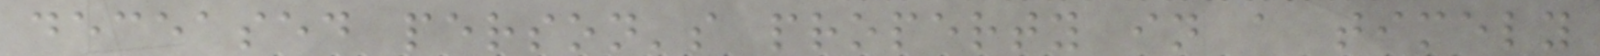deceased person's property in a timely
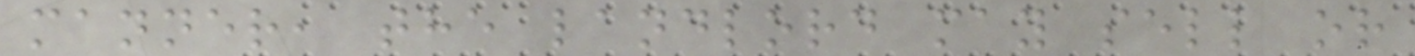manner, the landlord may sell or
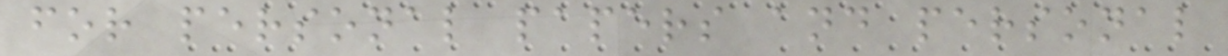for personal papers and personal
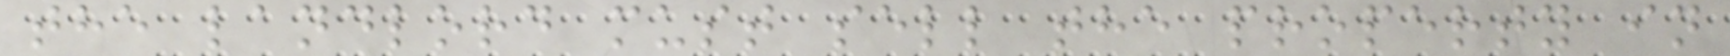the landlord must sell the property in
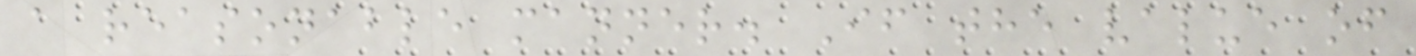a reasonable manner. If the value of
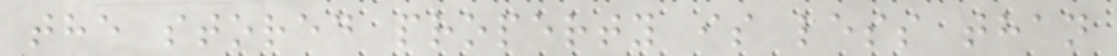the stored property is less than
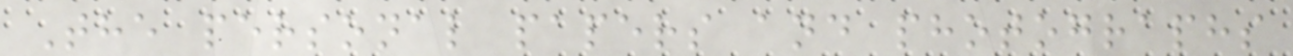The personal papers and photographs
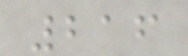216
